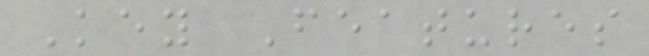Key Features
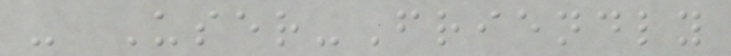- User-Friendly
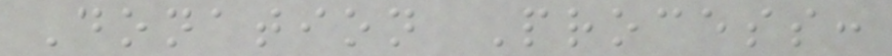Donation Process:
